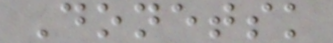Donetsk
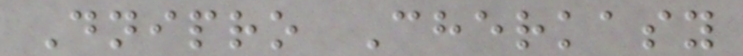Dnipro Cherkasy
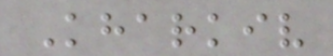Kharkiv
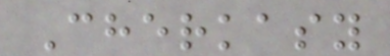Cherkasy
